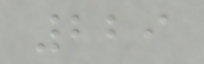229
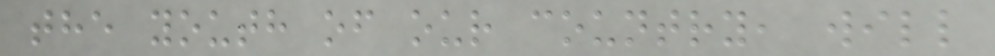the youth of our country, will
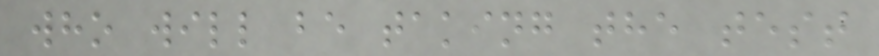who will be taking the test
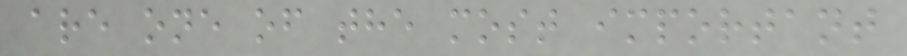are one of the most important
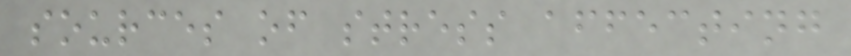sources of stress affecting
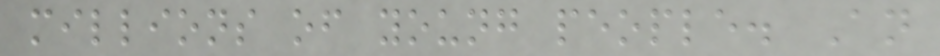millions of young people. An
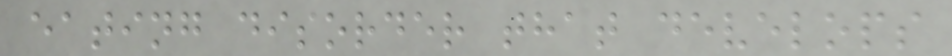eating disorder that develops
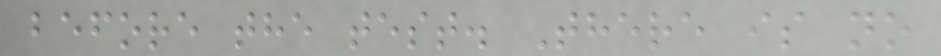before the test. There is no
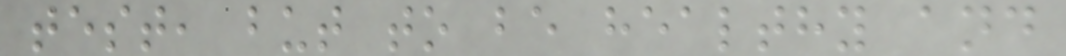test, but to be healthy and
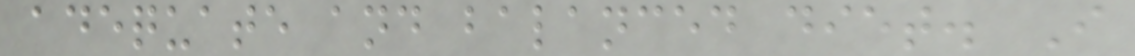adequate and balanced diet. I
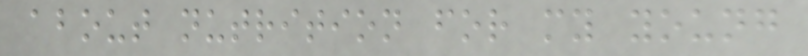about nutrition for my young
